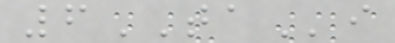6TAi
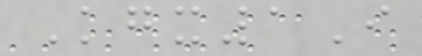Kgx1I
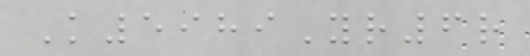K5989Yr6r
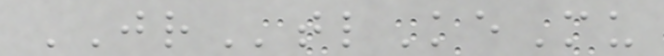JRtlKeMu
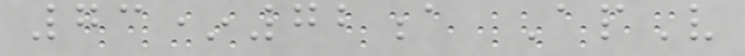73*72a ApV
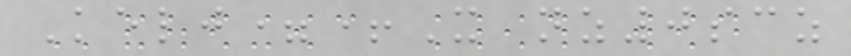Kelj=+X nz0scz
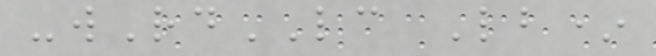-wRdLC Lb*
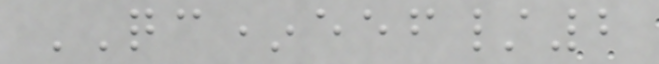QC*eef/2
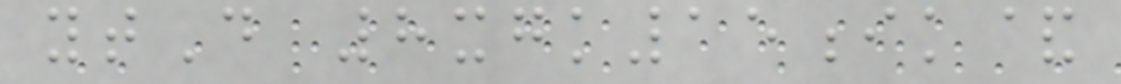ytD 8xgk15ik&
